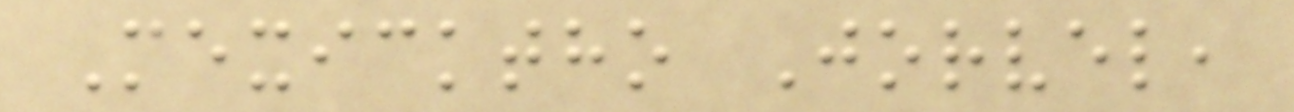Mexicktho Jorvel,
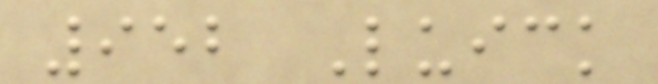952 Luick
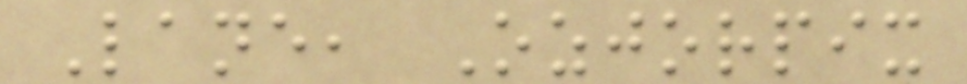Lane, Ozjorpix
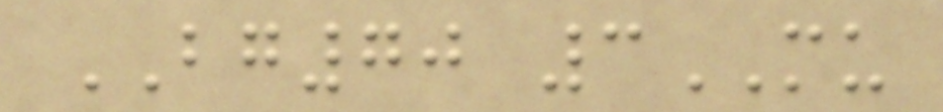BG70 3MU
